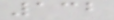132
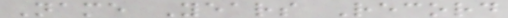Name Years Record
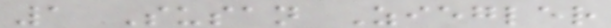1 Susan Ziegler
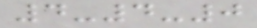4-4-0
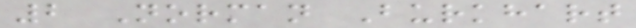2 Norman Burkhart
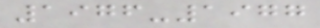1976-1977
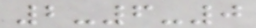2-6-0
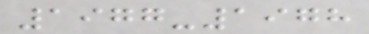1977-1978
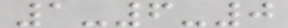1-6-0
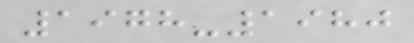1978-1980
